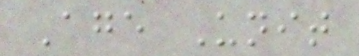Age Unit
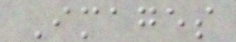Images
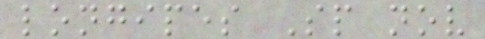longipes Sp nov
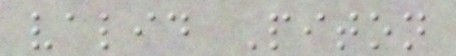valid Piton
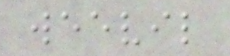weevil
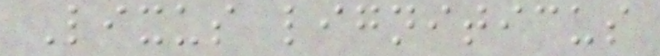Lixus ligniticus
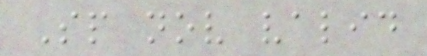Sp nov valid
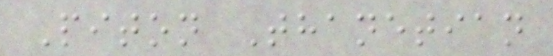Piton Thanetian
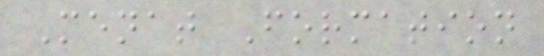Menat Formation
